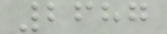2687
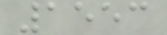1553
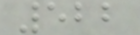522
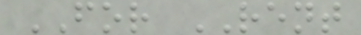FOR RENT
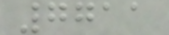7711
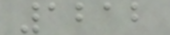1212
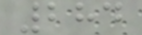284
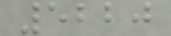5220
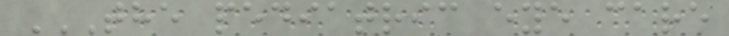THE PEDIATRIC EYE CARE
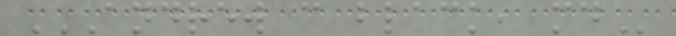ANDREW C BLACK, MD
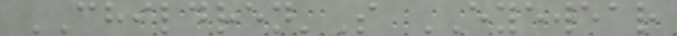CHILDREN'S EYEWEAR
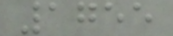1755
